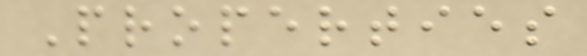Properties
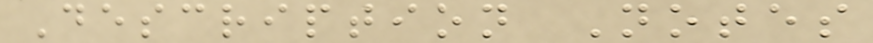Description Notes
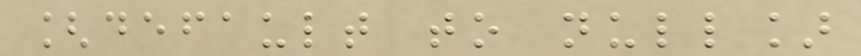[default to null]
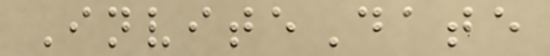InviteDate
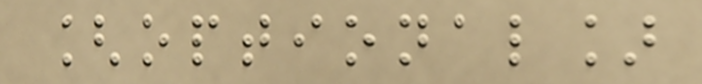[optional]
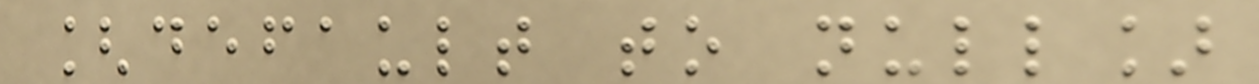[default to null]
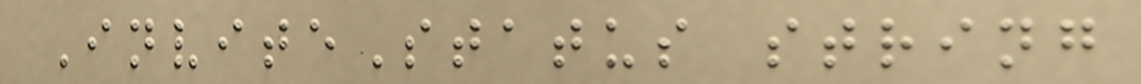InviteStatus string
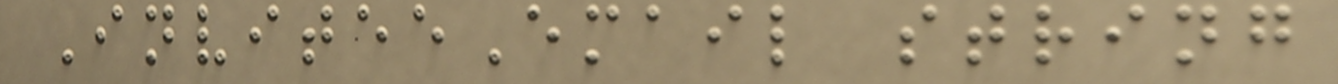InviteeEmail string
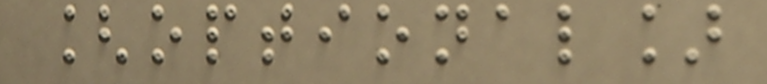[optional]
